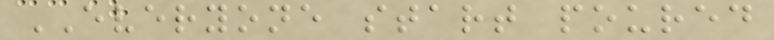EVERYONE start poured
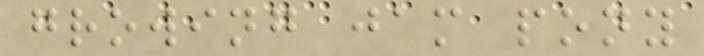growing jam pony
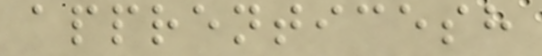apprenticesh
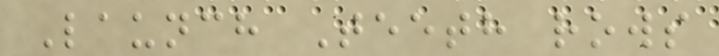Launch Teeth rows
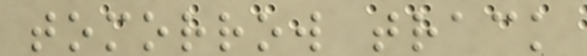tomorrow track
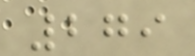279
